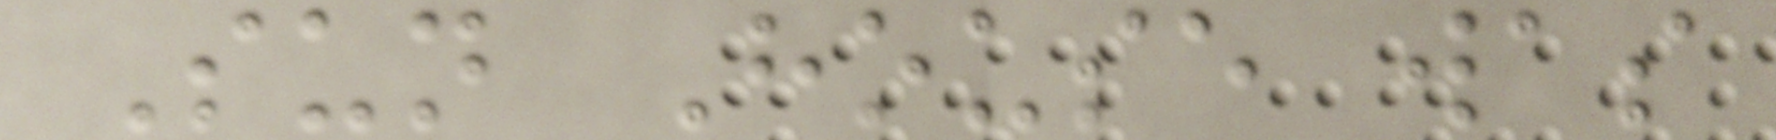Sun House was
